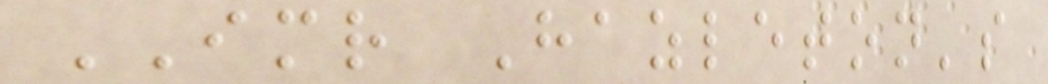IMR Hazleton's
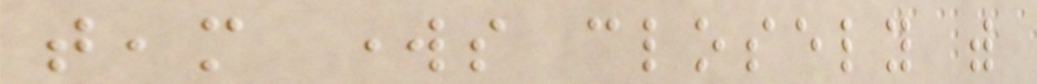team works closely with
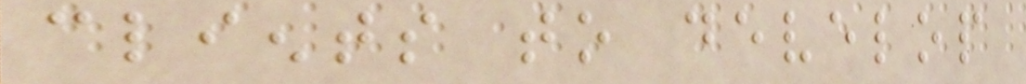clients to develop
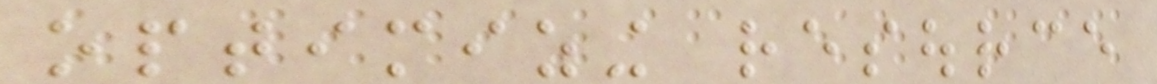optimizing resource
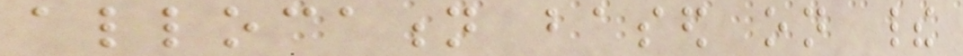allocation based on their
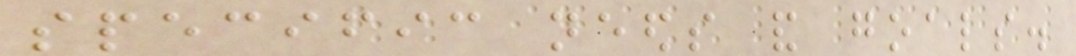specific needs and goals.
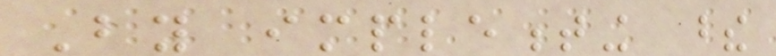By implementing these
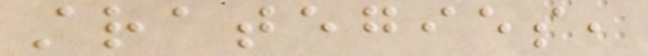strategies,
